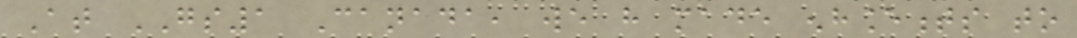At GS1 Canada, we have made enhancements to
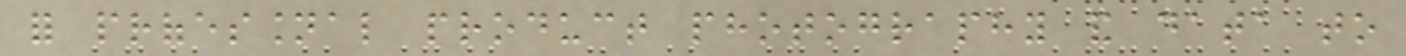for professional product photography and data to
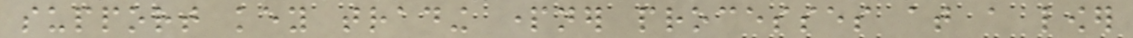support key trading partner processes at a lower
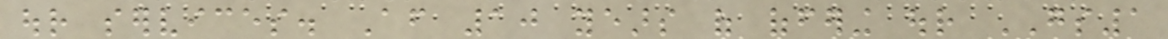our services. After 10 years of offering our GS1
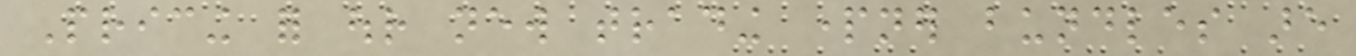Pricing for our new trading partner bundles are
